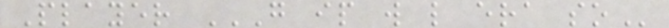Player G IP W L ERA SO
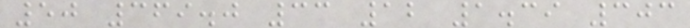50 369.0 33 12 1.39 303
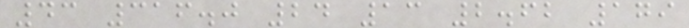43 316.0 24 13 2.62 179
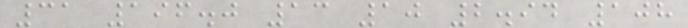31 196.0 13 10 2.94 108
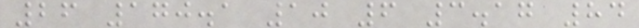26 170.1 10 6 3.17 84
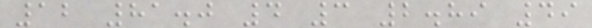12 81.0 4 3 2.89 49
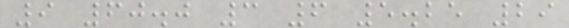9 60.0 3 6 5.25 29
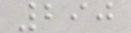290
